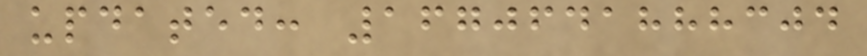updated: 1670641888304
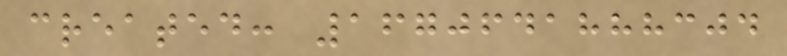created: 1670641888304
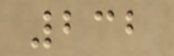232
